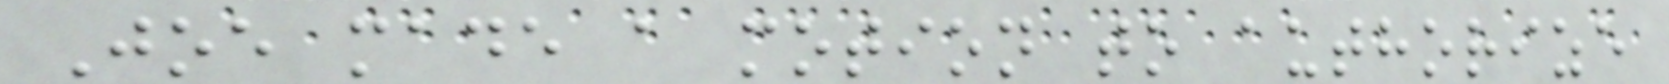Joe made a motion to authorize
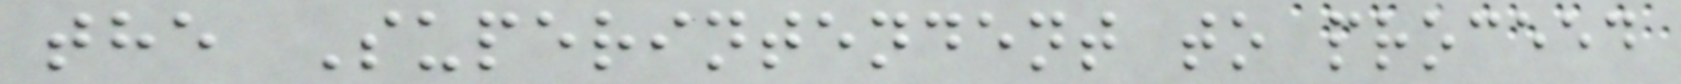the Superintendent to proceed
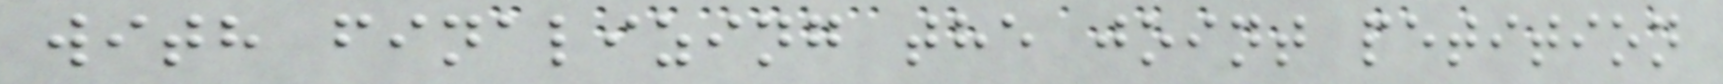with finalizing the joint petition
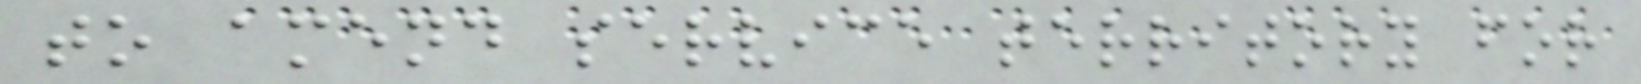to amend service territory for
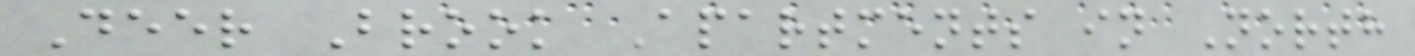Deer Brook Apartments in North
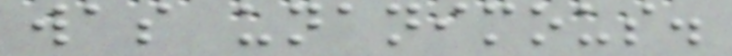was unanimous.
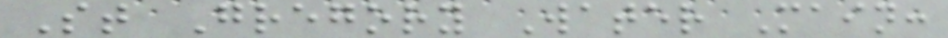St Gregory Water Main:
